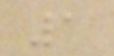1
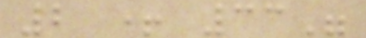2 + 33"
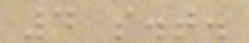4 s.t.
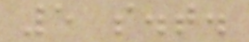5 s.t.
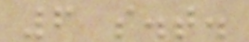6 s.t.
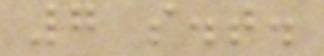7 s.t.
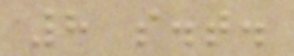8 s.t.
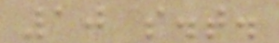10 s.t.
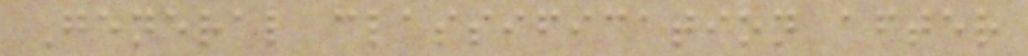General classification after
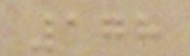178
